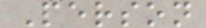Person
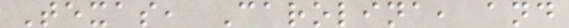Texas, Carolina, and
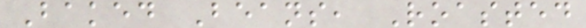Baked Beans, Roasted
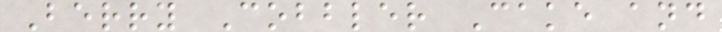Berry Cobbler Cake and
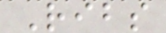Ribs
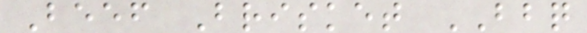Beef Brisket BBQ
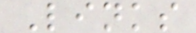Links
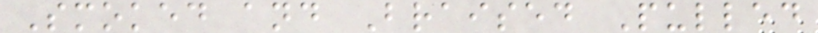Smoked and Braised Pulled
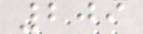209
